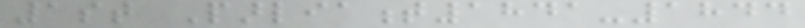1st Parliament1841-1844
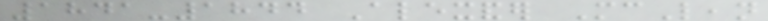1841-1844 Alexander McLean
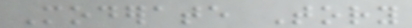Moderate Tory
